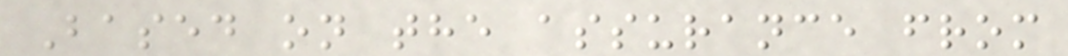Based on the assurance from
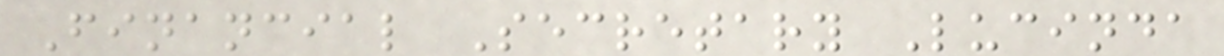Financial Secretary Lucinda
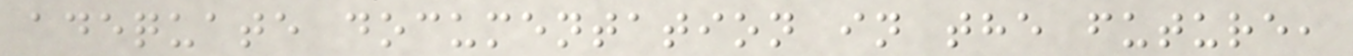adequate documentation in the future,
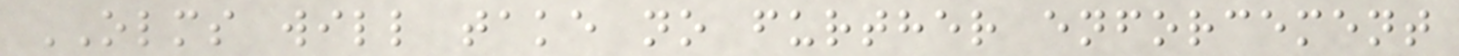OLMS will take no further enforcement
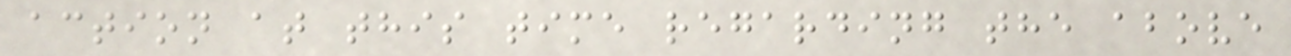action at this time regarding the above
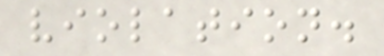violation.
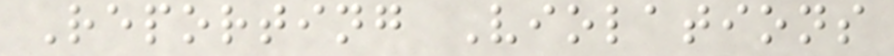Reporting Violations
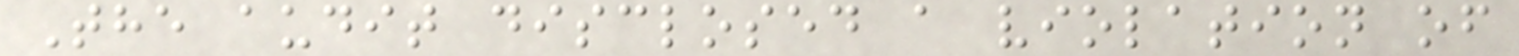The audit disclosed a violation of
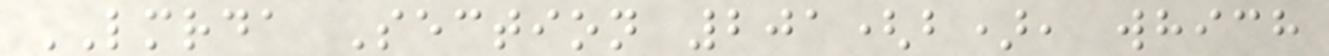LMRDA Section 201(b), which
